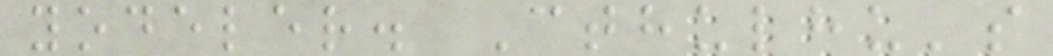yodeler. Cthulhu's
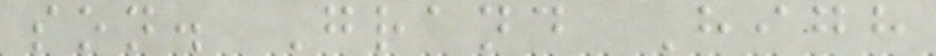son. Grand High
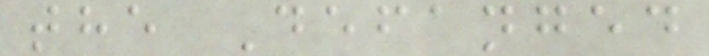the Defanged
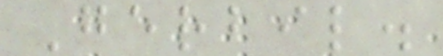Gerbil.
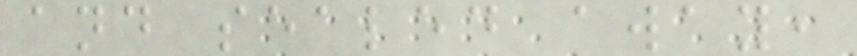and sealed away,
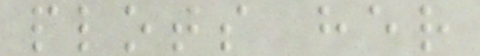plots her
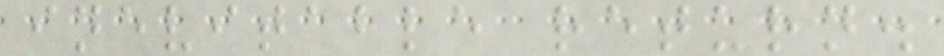inevitable return.
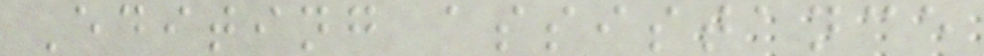Editing assistance
